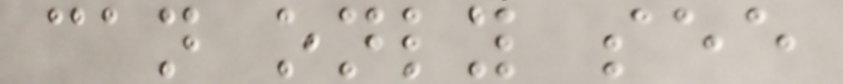can only see
